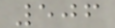506
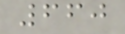660
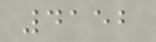4152
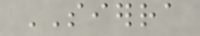SIERRA
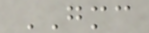GMC
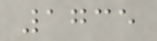1735
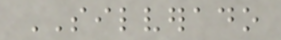SILVERADO
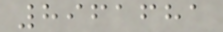8961681
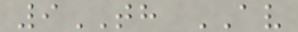9TH AV
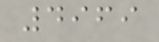4969
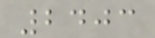2403
